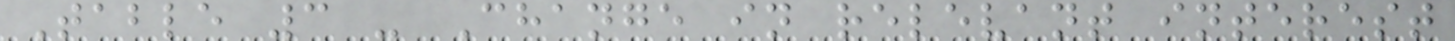Table 3 - Change in relevant interest
